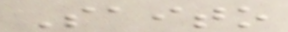Saito
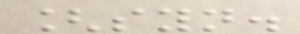[syn.
